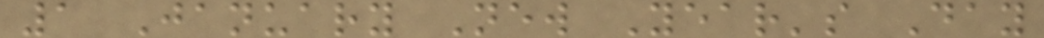1 January New Year's Day
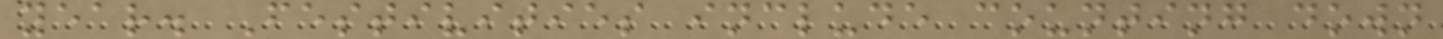year. Festivities include counting down
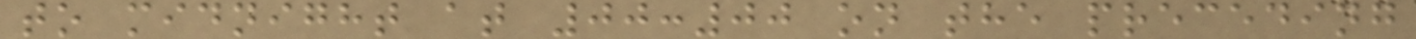to midnight at 00:00 on the preceding
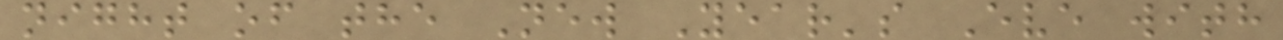night of the New Year's Eve with
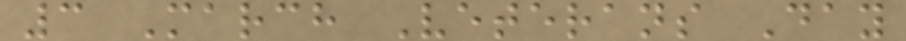3 March Veterans Day
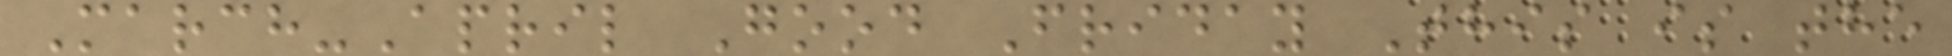March-April Good Friday This is the
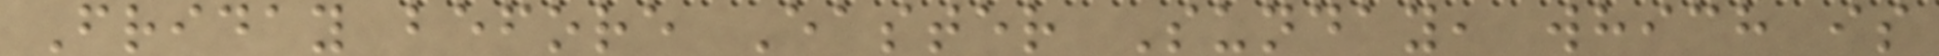Friday before Easter Sunday, which is
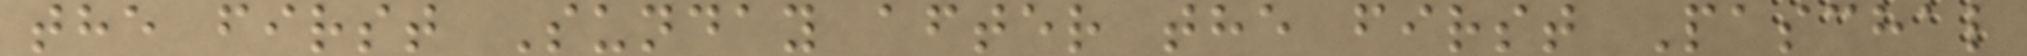the first Sunday after the first Paschal
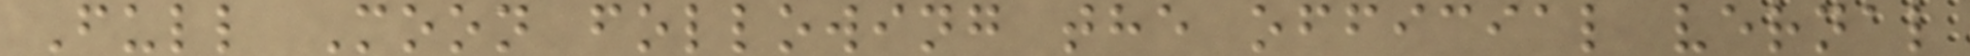Full Moon following the official vernal
